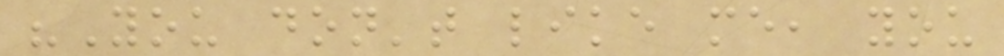"You don't like me, you
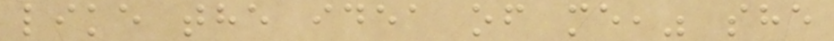like the idea of me," she
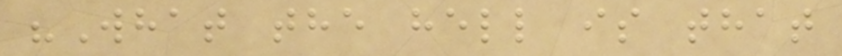"What the hell is that
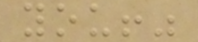you!"
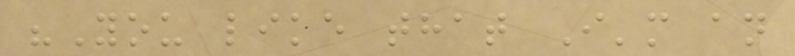"You like that I'm an
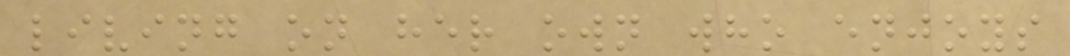living on her own who enjoys
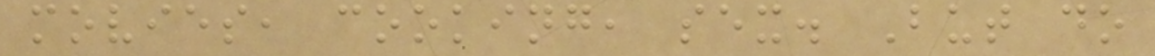movies, cooking, sex. But do
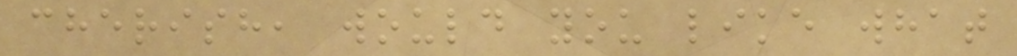cherish, would you like what
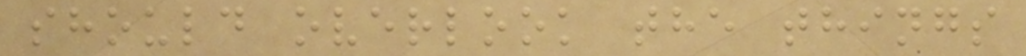should overlook the things
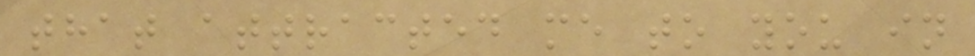that attracted me to you in
